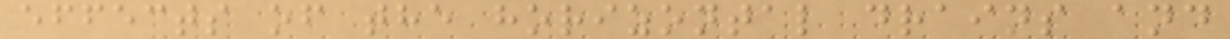effects of the horizontal drains and
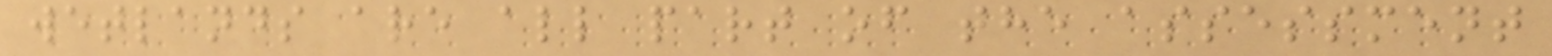wetlands are all part of the assessment
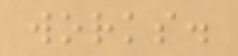works.
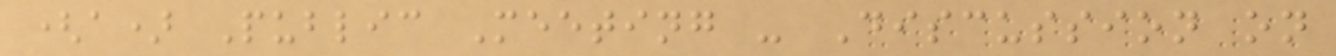(a) Public Meeting - Discussion on
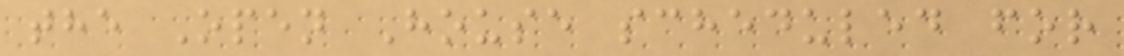the Open House scheduled for
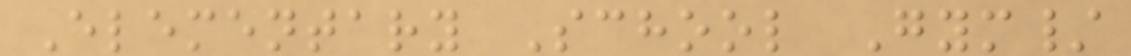Elementary School Gym/
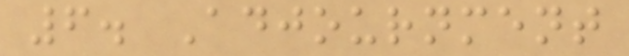6. Adjournment
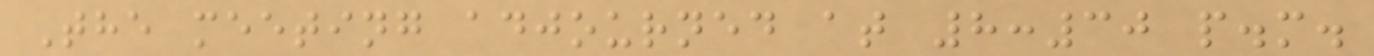The meeting adjourned at 8:30 p.m.
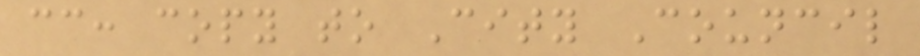cc: copy to City Council
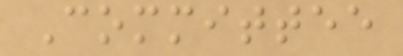Committee
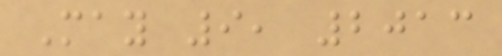May 9, 2013
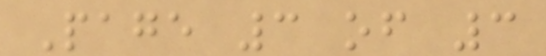Page 3 of 3
